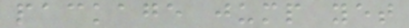package jump yet
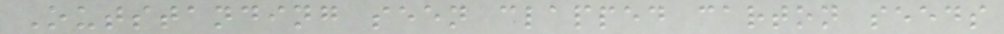Outstanding seen clapped carton seeds
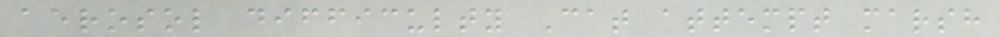aerosol difficulty Cat attempt marsh
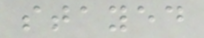stayed
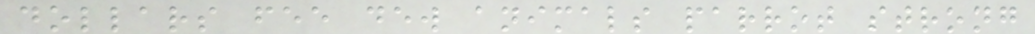dollars fee dew animals parrot strong
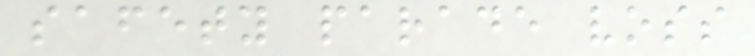safety parade voss
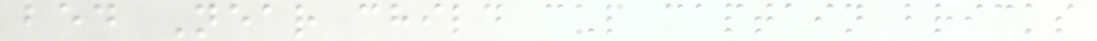bed Near child cup captain bricks
